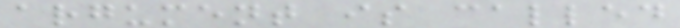argument is called
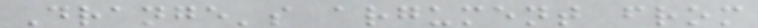Drange's argument from
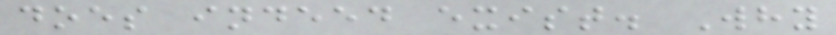does indeed exist. Why
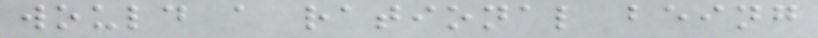would a rational being
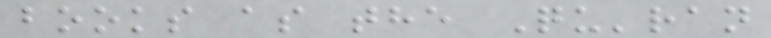books as the Qu'ran
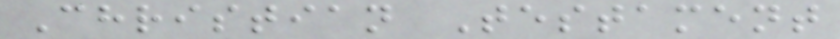Christian Testament
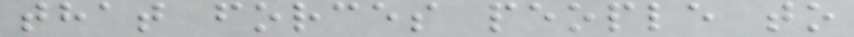that forces people to
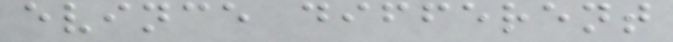evince different
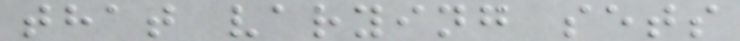that varying sets
